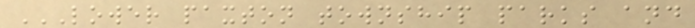LOWER PAXTON TOWNSHIP PARKS AND
